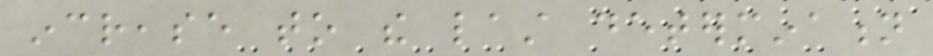increase to the last determination
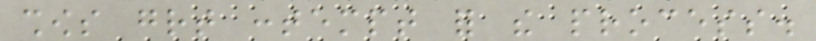shows great contempt for the process.
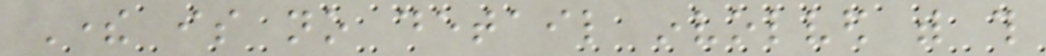There is no detail involved with this
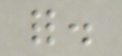for.
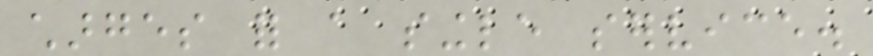charges for a single service.
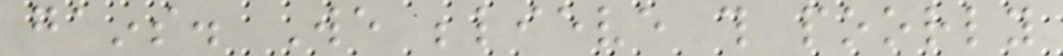gains. We believe this poorly
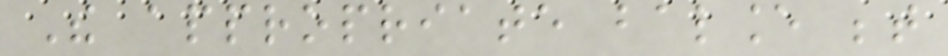The appropriate balance between
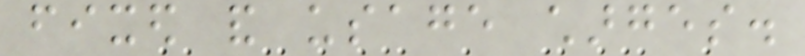fixed and usage charges.
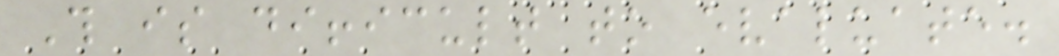This is difficult to evaluate.
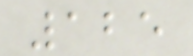125
